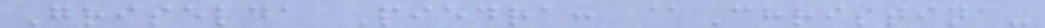Griselda Piedra: @Christina-
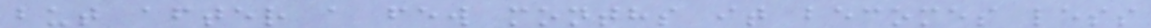but after a few months it becomes less
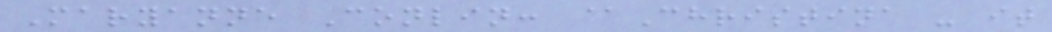Maryanne Conlin: @Christina - it
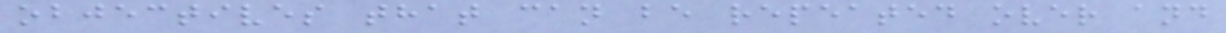objectives that can be repeated over and
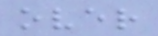over
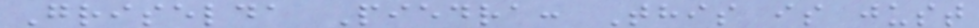Griselda Piedra: This is just
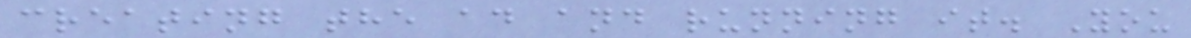creating the ad and running it. You
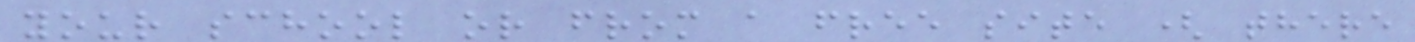your school or from a free site ( there
